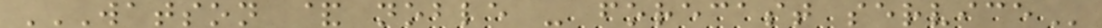WATSON & NOBLE - FORECAST SERVICE
